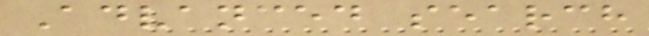Advanced search
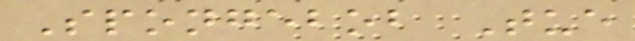Spongebob Tue
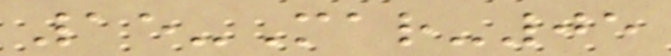15-Mar-05
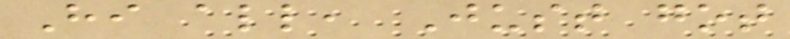Hi all, Just got
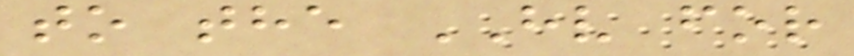to the HV for
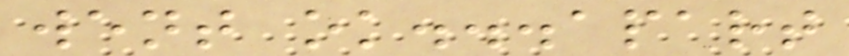went ok...apart
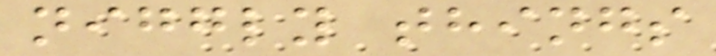niggly things
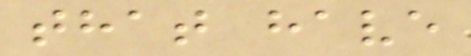that have
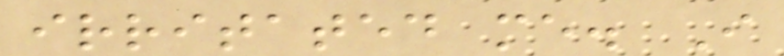irritated me. I
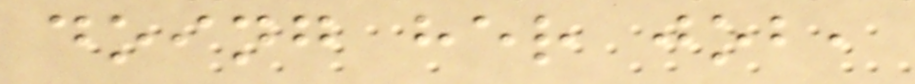doing her job,
